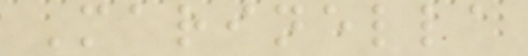Marinella
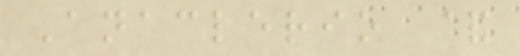Anaclerio &
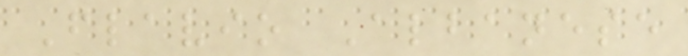Flavio Albanese
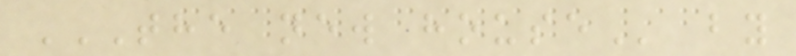THE NEW HOUSE by
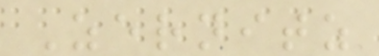Zernitz
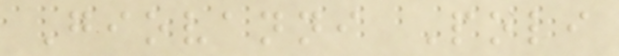Giovanni Poli
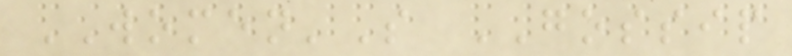WOMEN'S GOSSIP
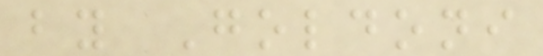by Goldoni
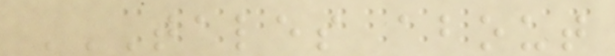TALES ABOUT
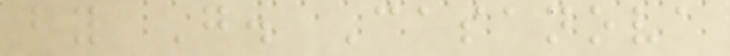by G. Casanova
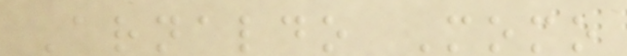Arnaldo Momo
